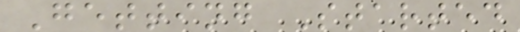Getting Started
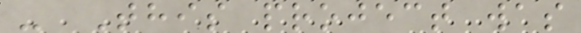- This project was
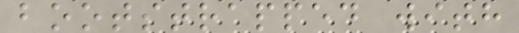bootstrapped with
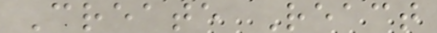Create React
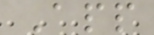App
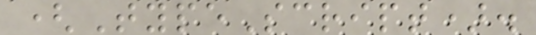(TypeScript).
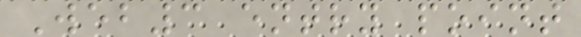Web3 entry point
